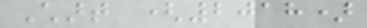Chart (2018)
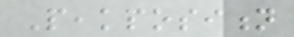Peakposition
